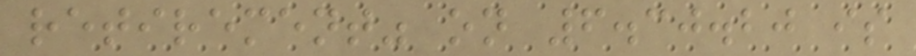retirement" on 6.30.20 is
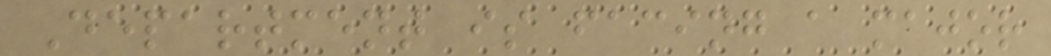Department is facing a major
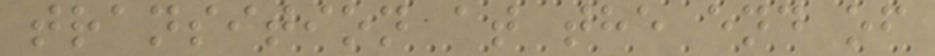transition at the end of
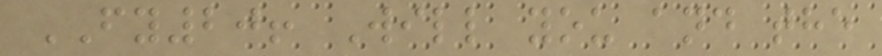FY20! Will you and the
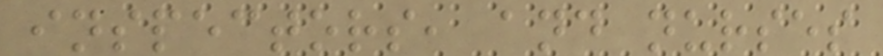inspectors, and nurses
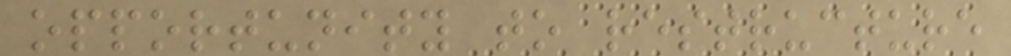opportunity to restructure
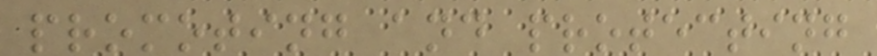promoting and protecting
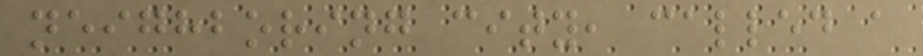neighboring city, called a
